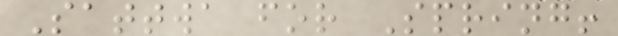Sattwa for Spring!
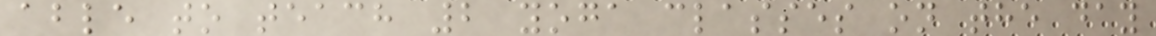able to teach 2 yoga classes on the day
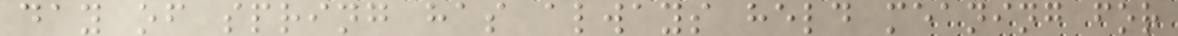day of spring has always held meaning for
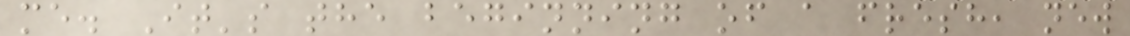me. It's the beginning of a fresh, new
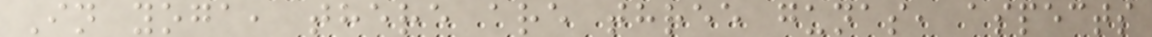In yoga, there are three gunas, aspects
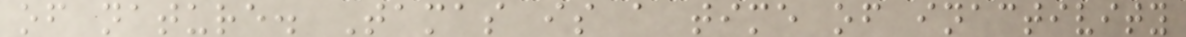of nature. Tamas is a time of inactivity
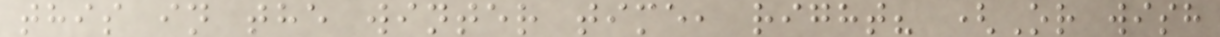this in the winter time, right? (Or wish
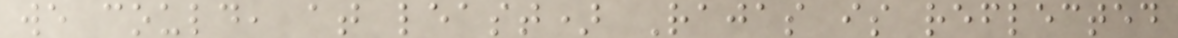we could, at least) Rajas is reflected
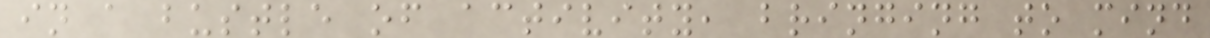in a bustle of activity, bringing to mind
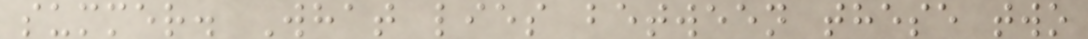summer. What lies between these two
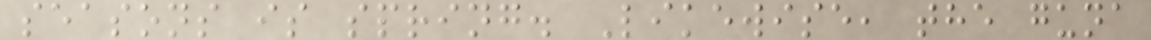seasons is spring. Likewise, the guna
